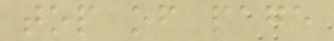top of page
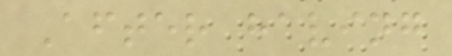After having
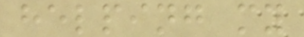helping my
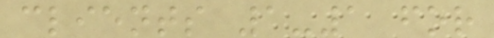clients 1-1 for
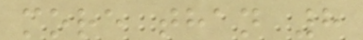more than 8
